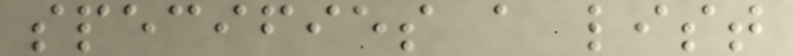specifies a list
